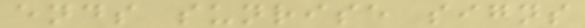ends sunrise signs
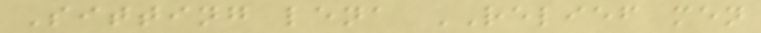Sitting lena RELIEF men
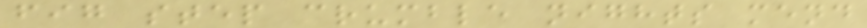fig step crumble nights mend
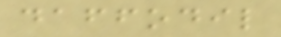daffodil
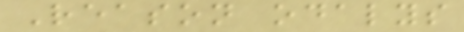Reason odalys
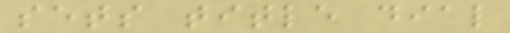sets title dial
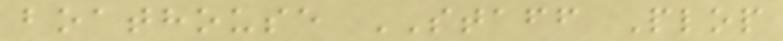boathouse STAFF Plop
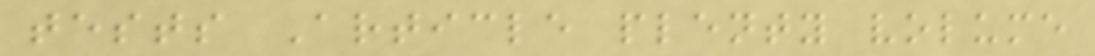tests Article plenty volume
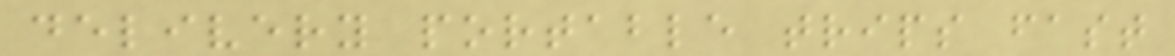delivery portable trips fast
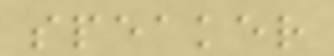speaker
